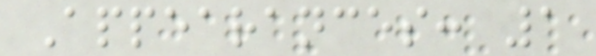Appearances: 1
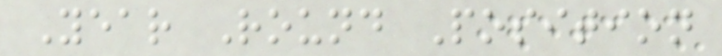Year Round Position
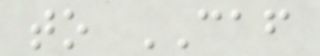to CAF
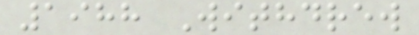1988 Withdrew
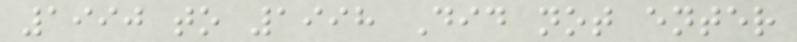1990 to 1998 Did not enter
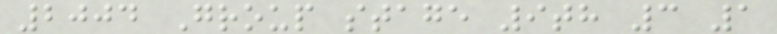2004 Group stage 9th 3 1
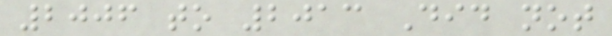2006 to 2013 Did not
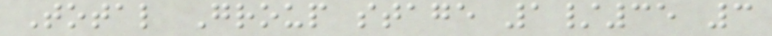Total Group stage 1/35 3
